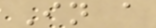In a
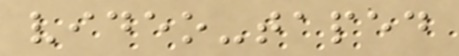video-taped
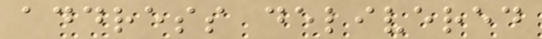address delivered
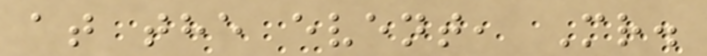at the event, Mr.
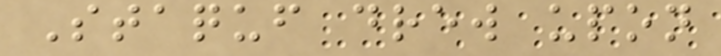Staquf drew upon
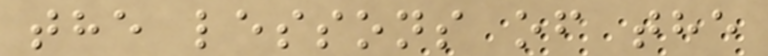the lessons of the
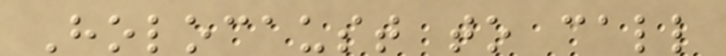Holocaust to call
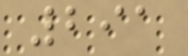291
